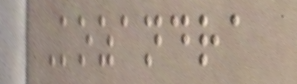Kozandra
